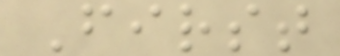First
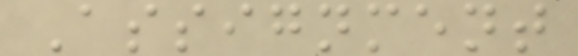Assignment
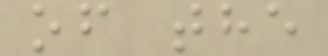of the
